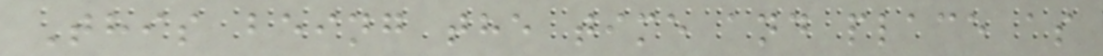This being the time and place as
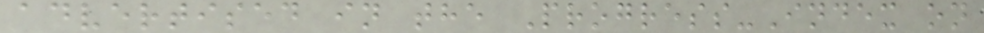advertised in the Progress-Index on
